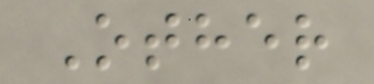Other
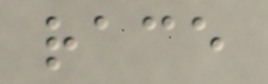race
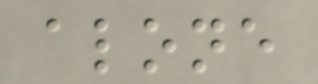alone
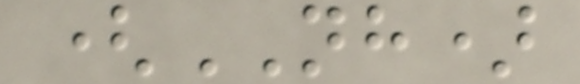(NH)
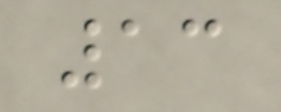13
